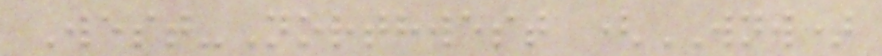West-Northwest (WNW)
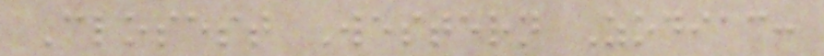Closest Western Zodiac:
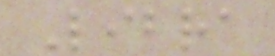Libra
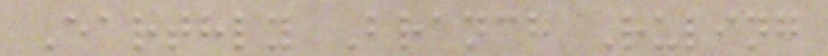Earthly Branch Ruling
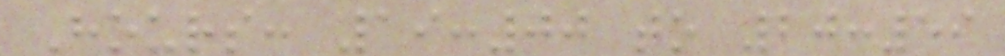Hours: 19:00 to 20:59
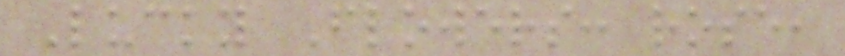Lucky Flowers: rose,
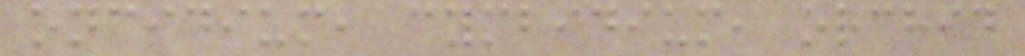oncidium, cymbidium, orchid
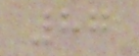87
